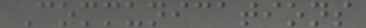Communications
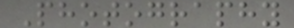Photography
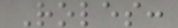Roles:
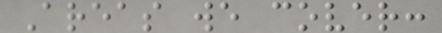Areas we cover:
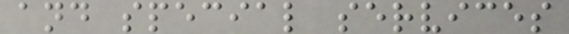and special services
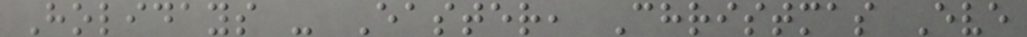Holidays - Easter, Christmas Eve
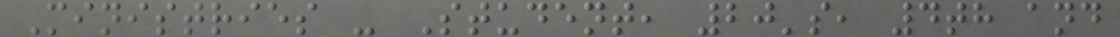Ministries - Student, 20's, 4th and
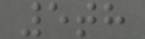5th
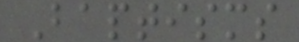Baptisms
